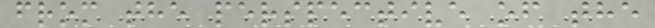from the perspective of the
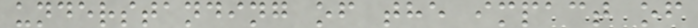understanding of the impact of
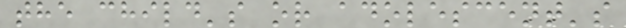the child's or adolescent's
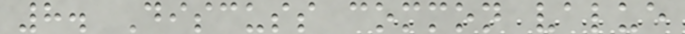8. Discuss common value
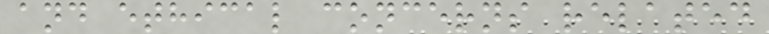and ethical concerns related
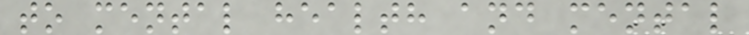to mental health and mental
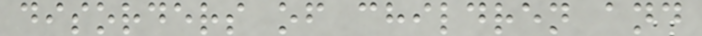disorders of children and
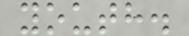youth.
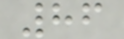86
